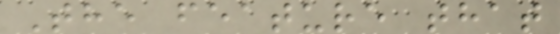The feature that
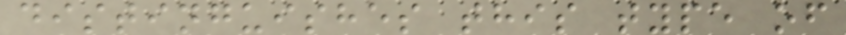distinguishes this type of
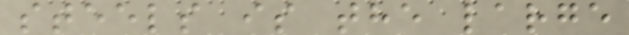steels is the large
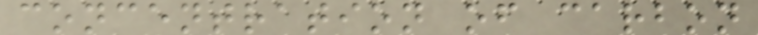concentration of carbon
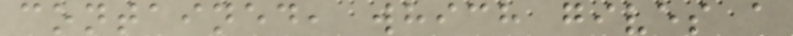contained, which gives a
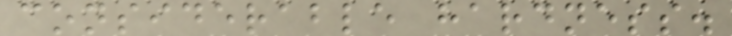considerable hardness.
